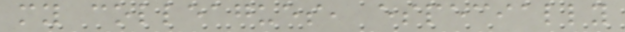my colleagues, especially
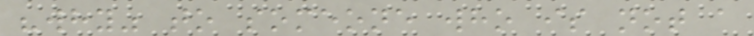"why" to someone who is not a
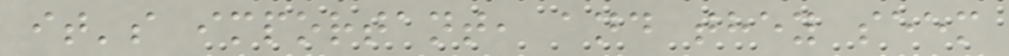it's important, and they seem
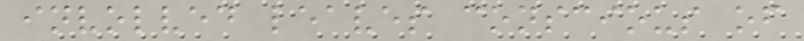involved leaves conscious of
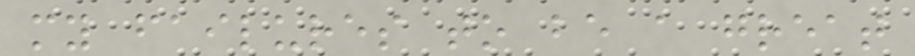my failures to be a great
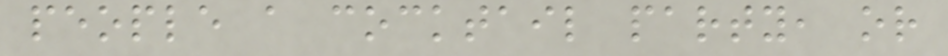people a cocktail party, or
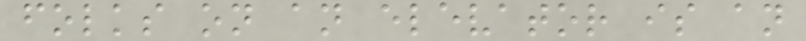folks on an elevator is an
